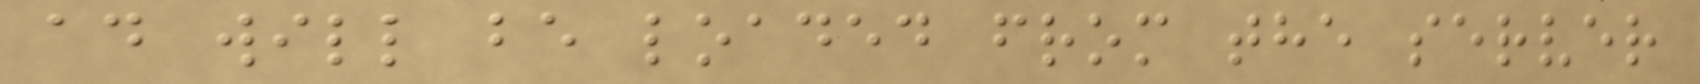ad will be loaded from the server
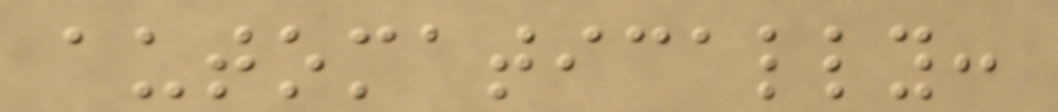automatically:
